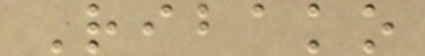Ribako
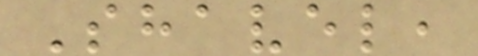Shavel,
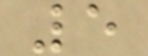5
